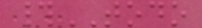#TODO
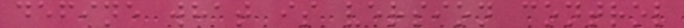define what is version control
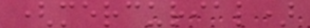(mercurial)
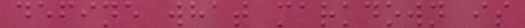define what markdown is
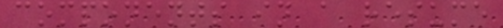components in a resume
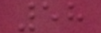58
